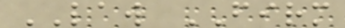LAW FIRM
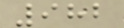982
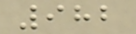982
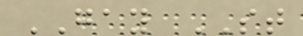GAY ST
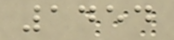1454
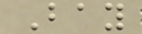Bay
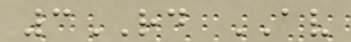3RD AV
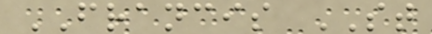FRANCIS ST
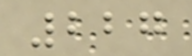227
